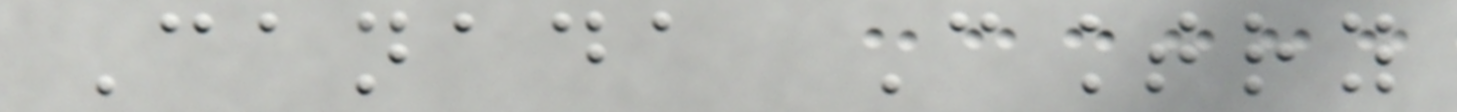Canada Country
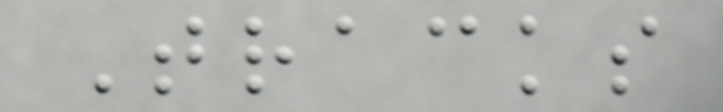Tracks
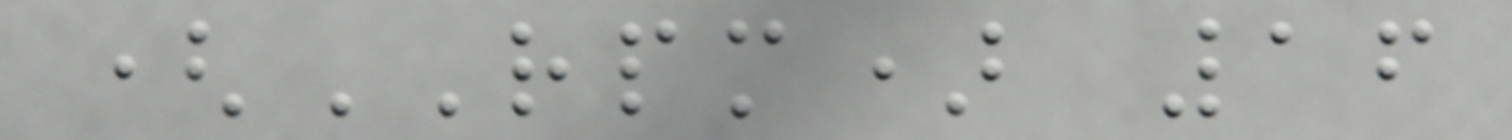(RPM) 16
